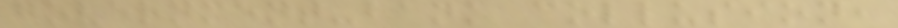government-bank collusion,
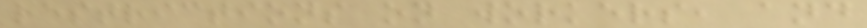restrictions on workers, and
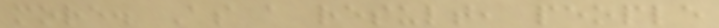more. As a result, people
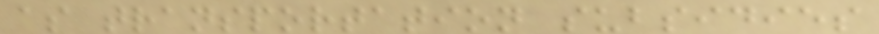as transportation subsidies
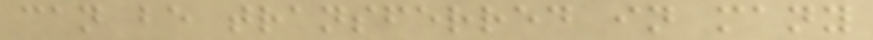can be transferred in many
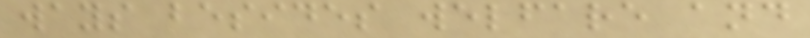ways besides welfare and
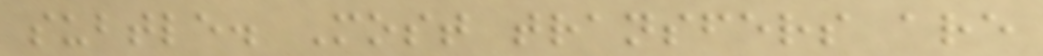subtle. Most transfers are
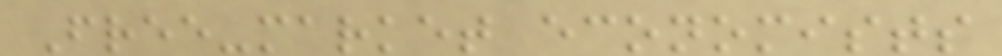Free-market economists
